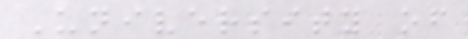University of
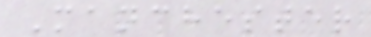Manchester
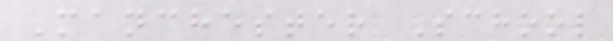Manchester School
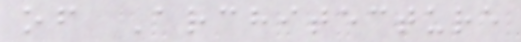of Architecture
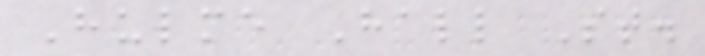Hulme Hall St.
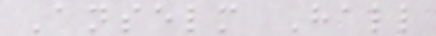Anselm Hall
